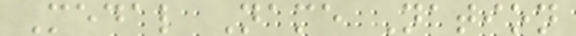Medal Name Nation
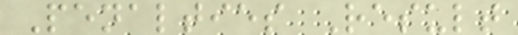Penalties Result
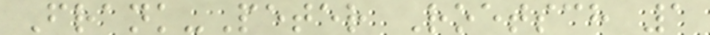Frank-Peter Roetsch 1
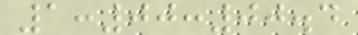1:00:00.4
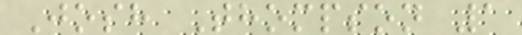Josh Thompson 1
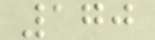170
